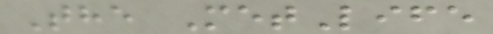The MetLife
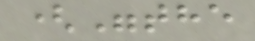("the
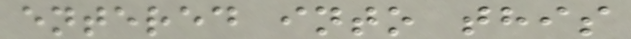entered into this
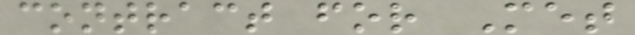contract for Met
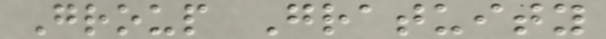Group Gratuity
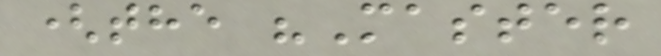(the "Master
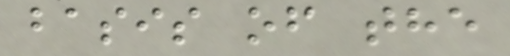basis of the
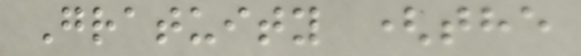Gratuity (the
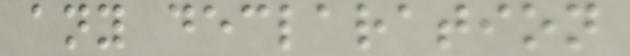any declaration
